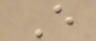E
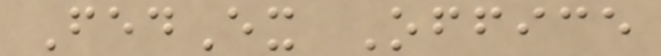FedEx Office
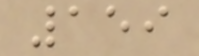159
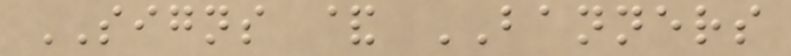SIGNS & BANNERS
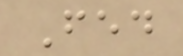Fed
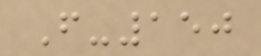F-150
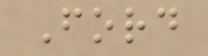Ford
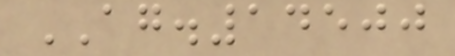AG.14500
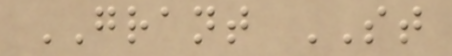GRANT ST
